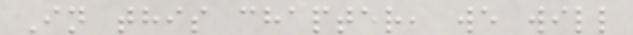In this chapter, we will
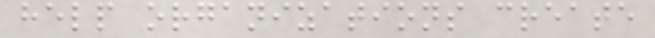help organizations create
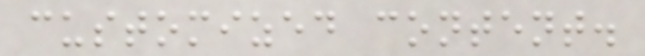customized content.
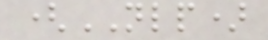(NLP)
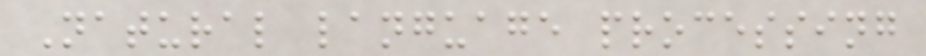Natural language processing
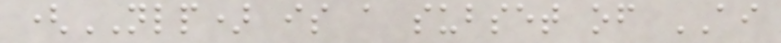(NLP) is a subset of AI
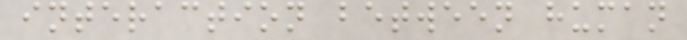interaction between human
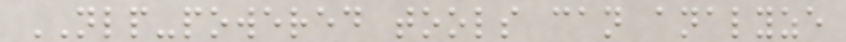NLP-powered tools can analyze
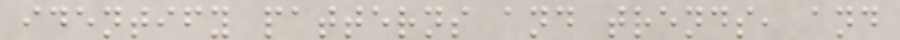identify patterns and trends, and
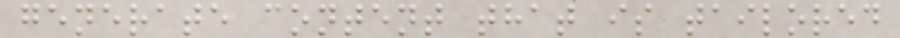generate content that is tailored
